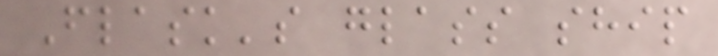Flask's glass ship
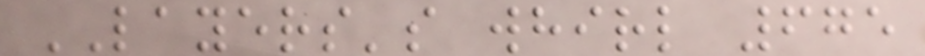LAYERS's whirl 675
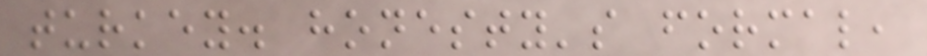turkey. honesty's formal,
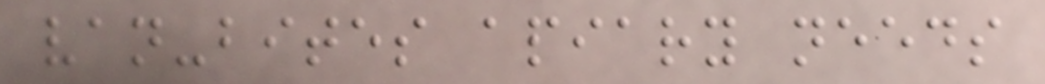van-bites apiary needs
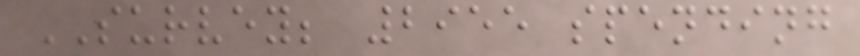SURVEY; 2955 spending
